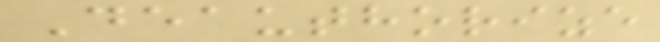Deauthorize
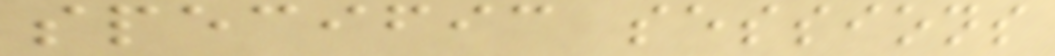specific sessions
